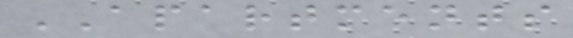APARTMENTS
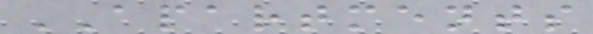APARTMENTS
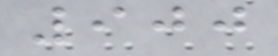900
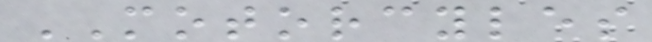MOTORCYLES
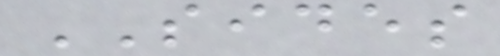SIDES
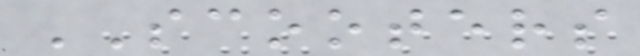SCOOTERS
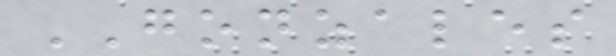GONZALES
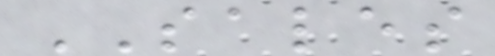SALES
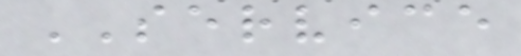SERVICE
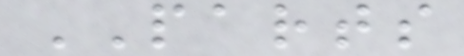PARTS
